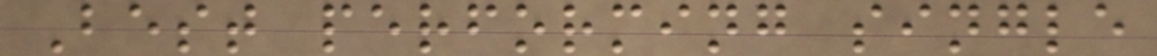Best performing single
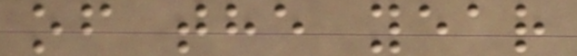of the year
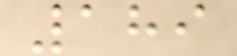189
